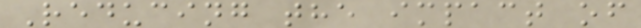Reducing the impact of
